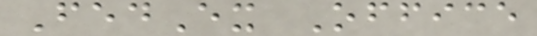FedEx Office
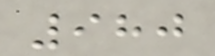980
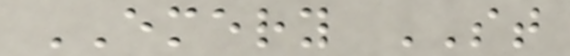EMERY ST
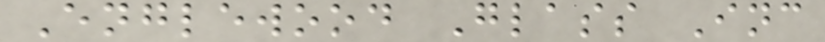Englewood Glass Inc
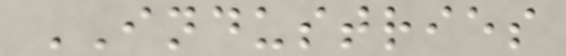INDUSTRIES
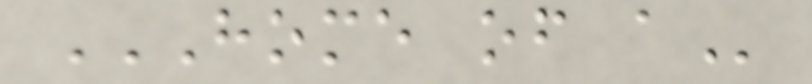HOME OF A
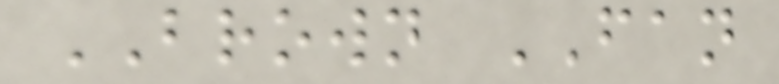BROWN FAN
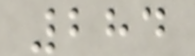284
